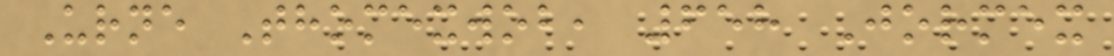Urne Thomexwob, 658 Jormex
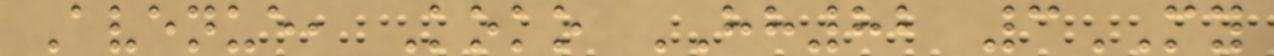Avenue, Koko HH82 3MY
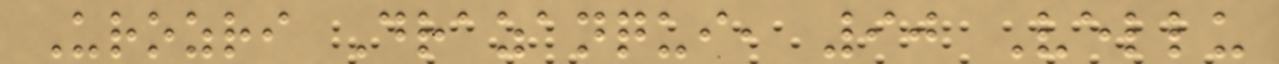Urozri Drazanqui, 90 Vellu
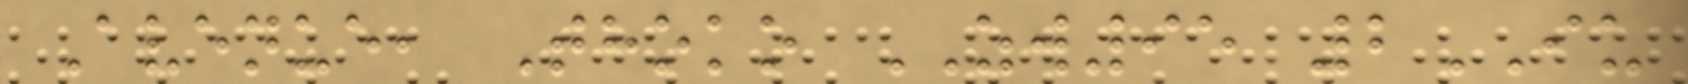Avenue, Thoko ZW95 2IU
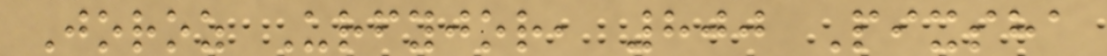Joroz Urfyjor, 800 Pixsha
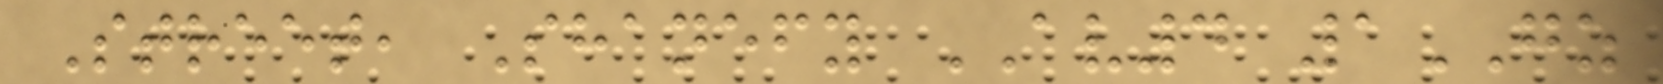Street, Shanefy AV4 1GZ
